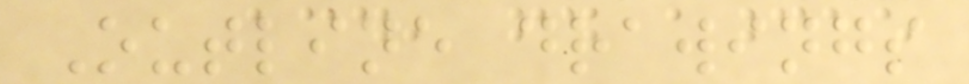Outline drawings
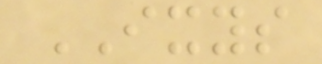IXYS
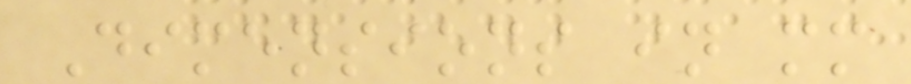Dimensions in mm
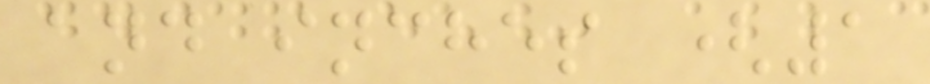and inches (1
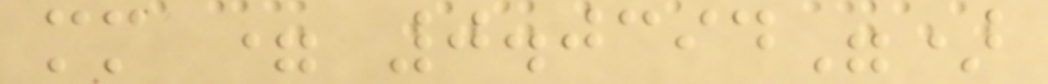mm = 0.0394")
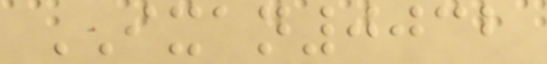IXAN0032
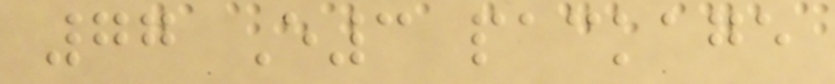77 E3 package
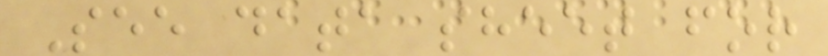See data sheet for
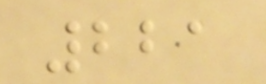221
